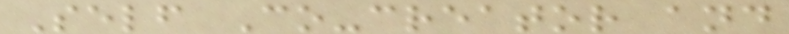Self Co-creator and
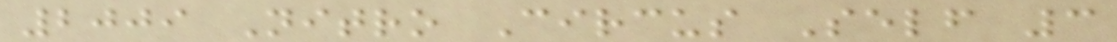2009 Nitro Circus Self 3
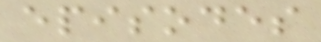episodes
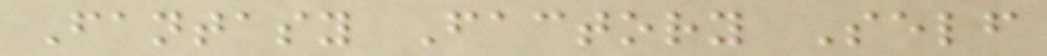Fantasy Factory Self
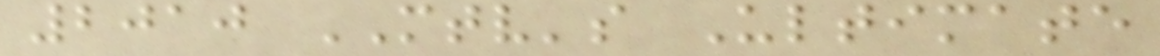2010 MTV's Ultimate
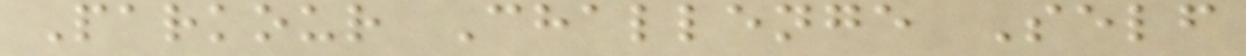Parkour Challenge Self
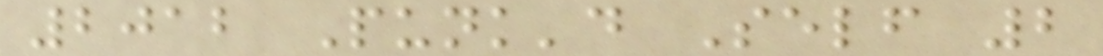2012 Punk'd Self 2
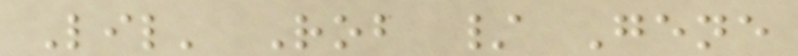Lil' Rob / Gene
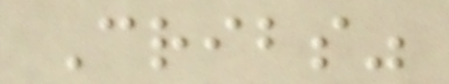Cribs"
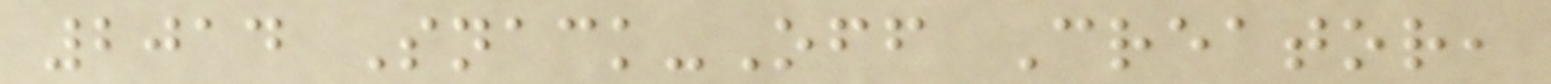2014 Snack-Off Creator,
